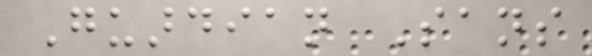Guardian Sans
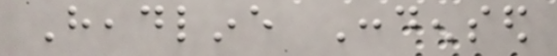Headline Condensed
